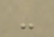-
